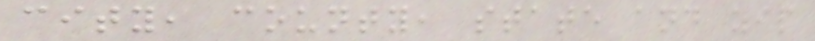city, county, state and zip
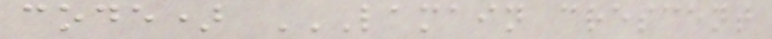code) LAMAIN CRESCENT
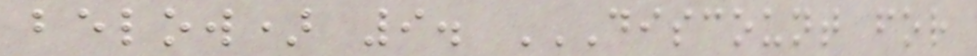below) 9. DISCOUNT FOR
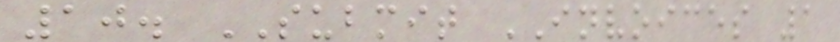10. SUBMIT INVOICES 1
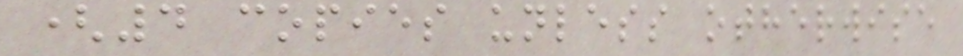(4 copies unless otherwise
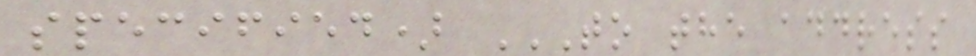specified) TO THE ADDRESS
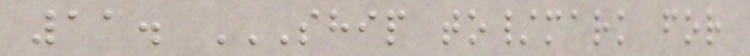11. SHIP TO/MARK FOR
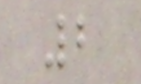2
